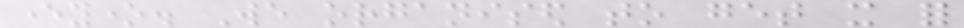everyone. We organised to get it for
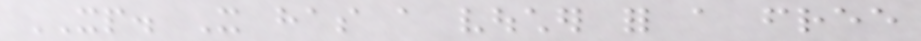XP. It has a voucher for a free
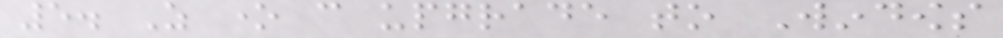5. As one can upgrade to Windows
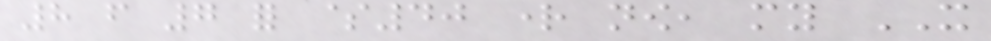8 from 7 for $40 right now, my IT
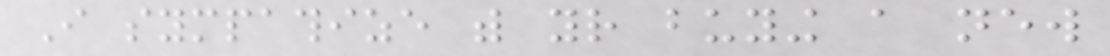I sympathize with your buying a new
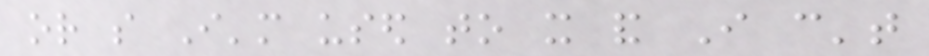or so I'm used to it and I can't
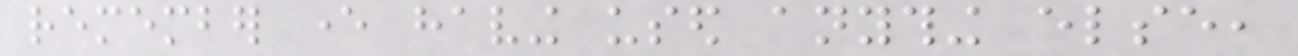remember ever having used anything else,
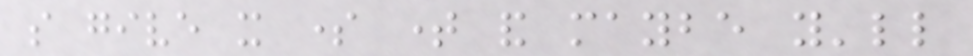so give it some time and maybe you'll
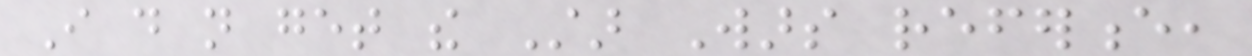I do not get the Star Wars reference,
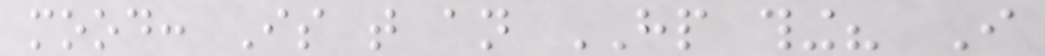mood: Is that an HP thing? I
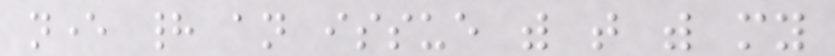never had an issue with that with my
